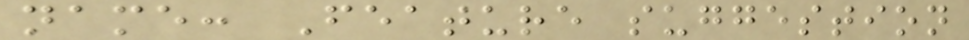name: Feature suggestion
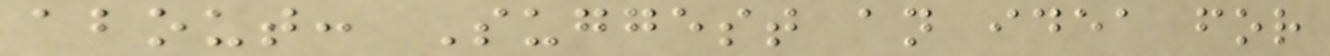about: Suggest an idea for
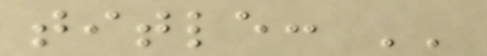title: ''
